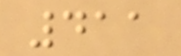411
